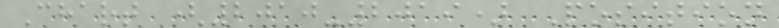Chart (2010-2019) Position
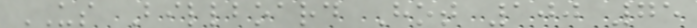US Billboard Hot 100 75
